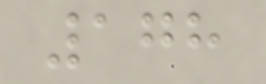178
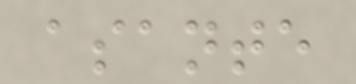asante
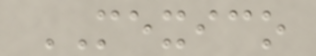MEXICO
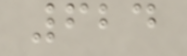624
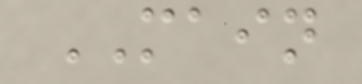MAIN
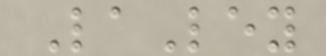LaLey
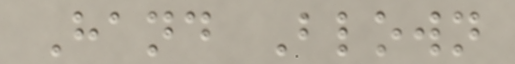Hand Blown
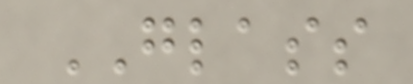GLASS
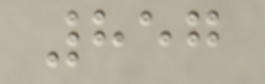857
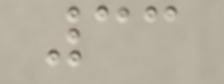33
